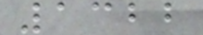1322
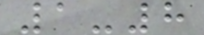1-8
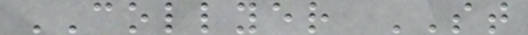COLLYER ST
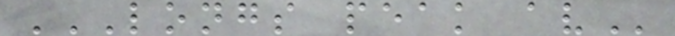LONGS PEAK AV
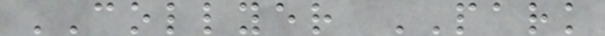COLLYER PARK
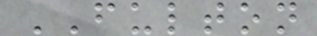FULTON
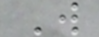W
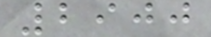2900
